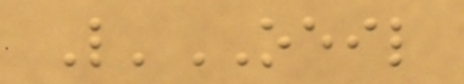L'OEIL
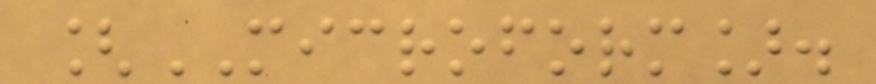[MICROFORM].
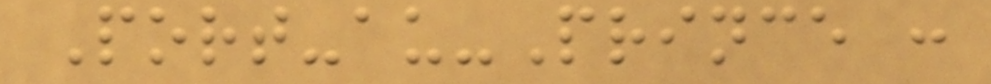Port-au-Prince :
